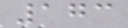173
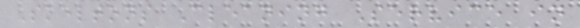Skeltons Cleaning Service in
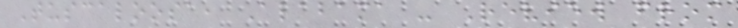Tuscaloosa, Alabama - Review from
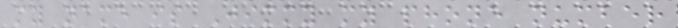my name is Jimmy my phone number
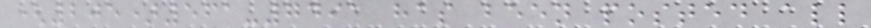(205)561-7491 has been posted all
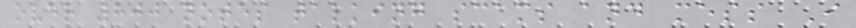over 800 notes talking scams and mess I
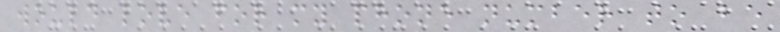would love for my phone number to be
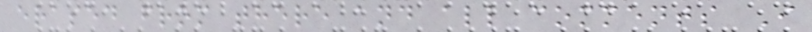erased from there and all comments I
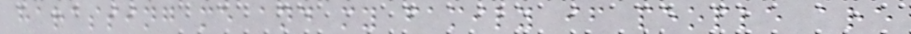harassing me and my family if people are
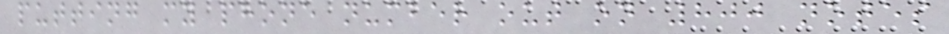putting my phone number out on 800 notes
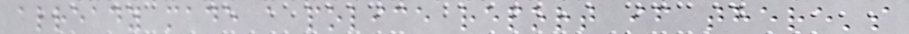already made a police report if there's
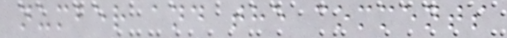number and the comments
